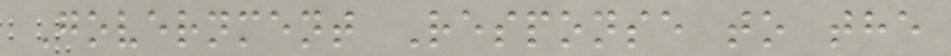Government Response to the
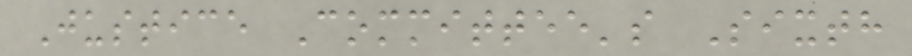Justice Committee's Sixth
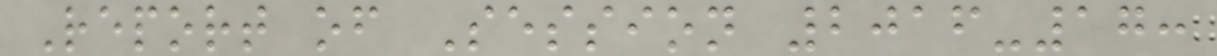Report of Session 2016-17:
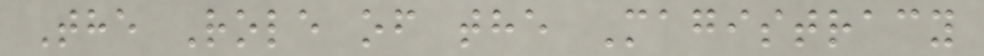The Role of the Magistracy
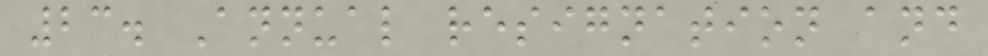23. Annual resignation and
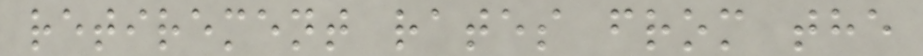retirement rates from the
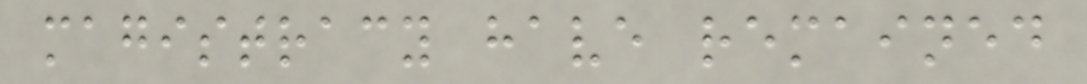magistracy have remained
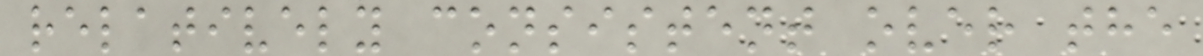relatively consistent over the
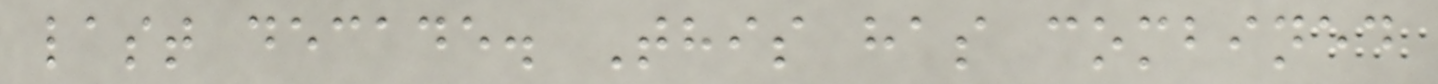last decade. This has combined
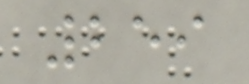259
